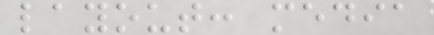layout: media
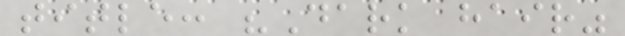title: "Dark hair"
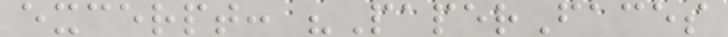excerpt: "PaperFaces
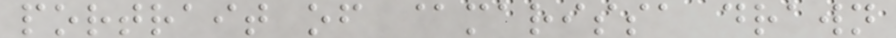portrait of @marissa drawn
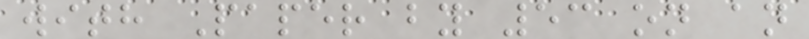with Paper by 53 on an
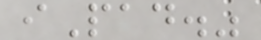iPad."
